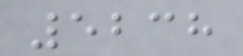5238
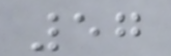57
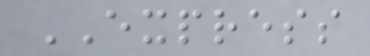EXPRESS
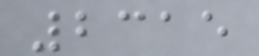2315
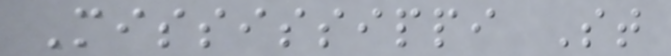Mississippi St
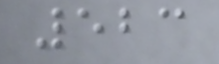523
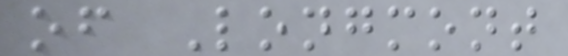of Longmont
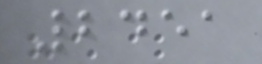2451
